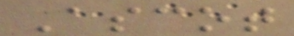Ascot
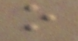o
